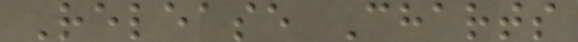Release Charts
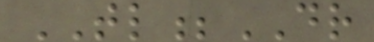TL;DR
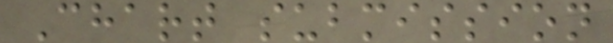Chart submission
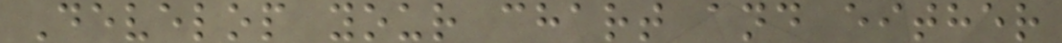Develop your chart and either
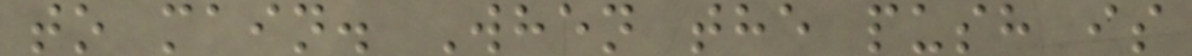to main. When the push is
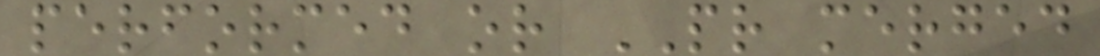performed or PR merged
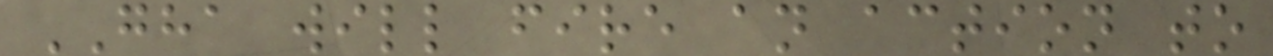GHA will fire an action to
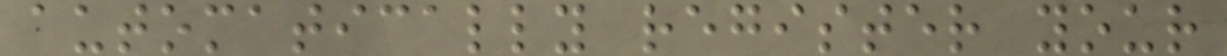automatically register your
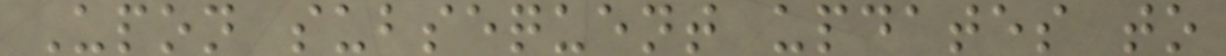Upon subsequent updates to
